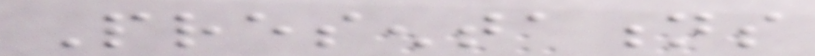Presentations
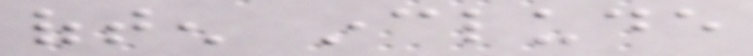often include
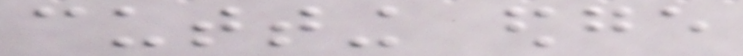cutting edge
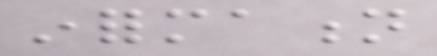information
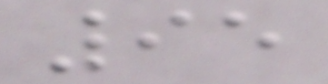95
